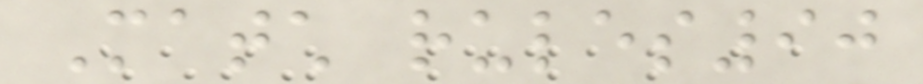Match rules90
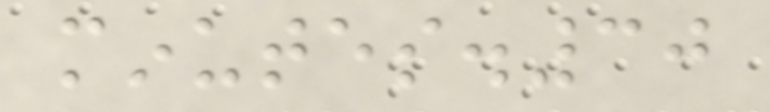minutes.30
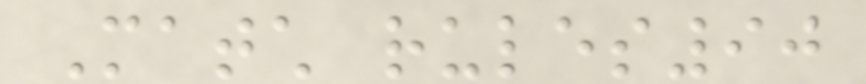Match rules90
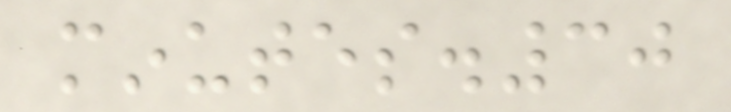minutes.30
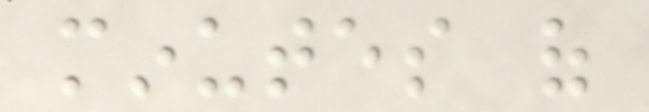minutes of
